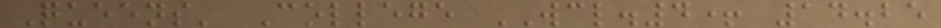Queens' College WCL.4+ 14.25
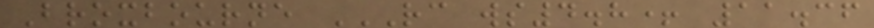Broxbourne RC WS4.8+ 11.36
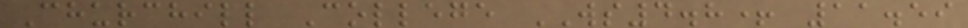Churchill College WS4.8+ 11.59
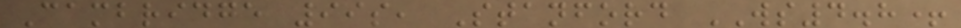Cambridge 99s, Stanford WS4.8+
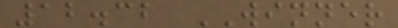12.32 WINNER
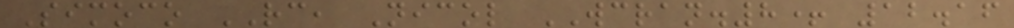Simoco RC, Nicol WCRAN.8+ 12.16
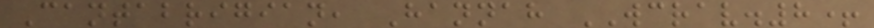Cantabrigian, Hannah WCRAV.8+
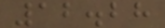12.28
